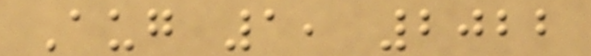Aug 1, 2022
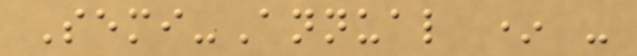Semi-Annual * -
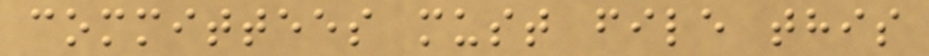committees must file this
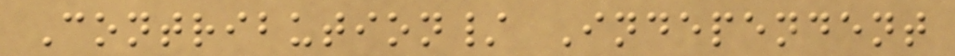Contribution/ Independent
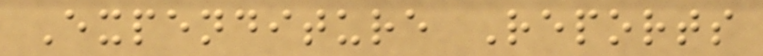Expenditure Reports
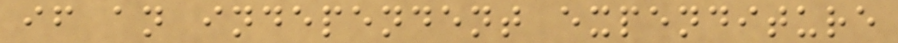if an independent expenditure
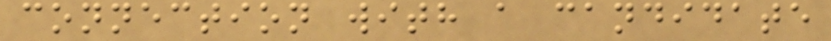connection with a candidate
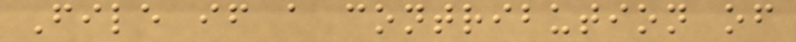File if a contribution of
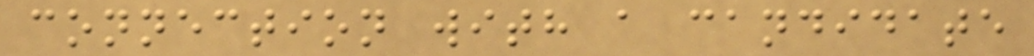connection with a candidate
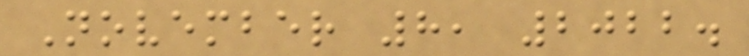November 8, 2022.
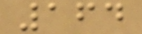164
